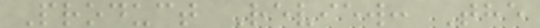Product Review: The
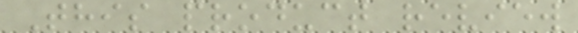This product review
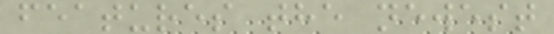features the newest
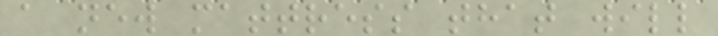a new mattress that will
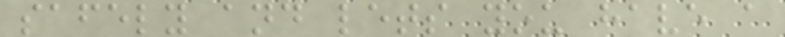safely and lets you have a
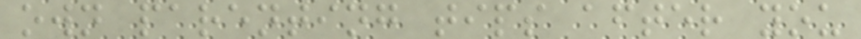own parenting tips after you
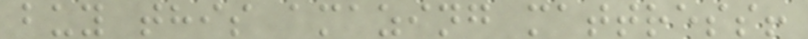buy this amazing mattress!
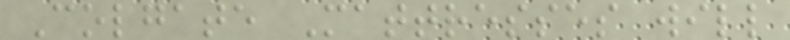Colgate Mattresses will
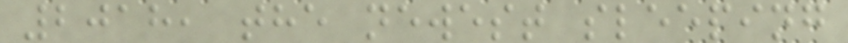2018, the newest sleeping
